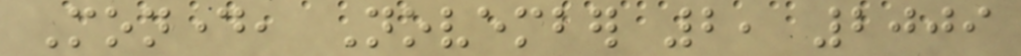Monday, November 2, 2009
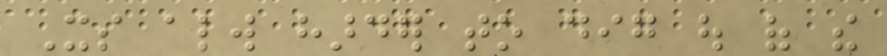Its always harder to dig out of the
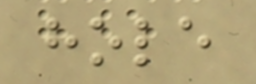hole
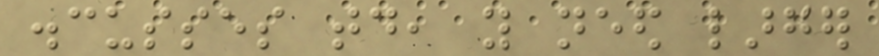discusses today, you need larger
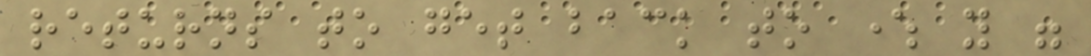returns to get back to where you were
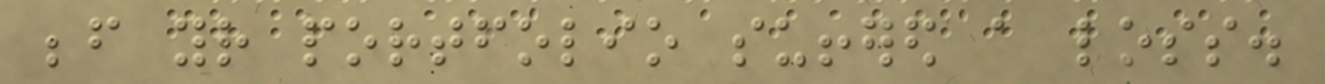before your portfolio suffered a loss.
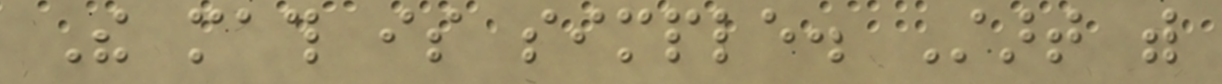The math is simple. Start with
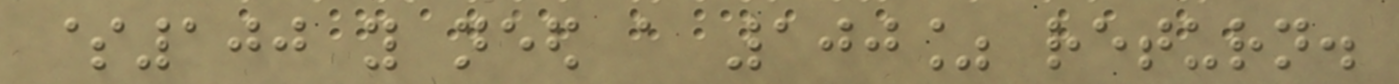$100 you need a 100% return.
